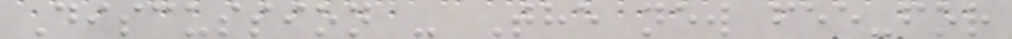Discussion - The new fee-for
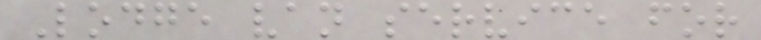Lodge van service for
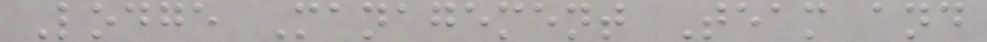Lodge Management Team and
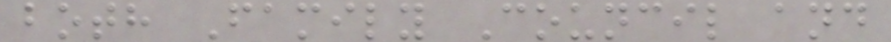both Family Council and
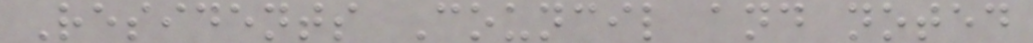Residents Council and noted
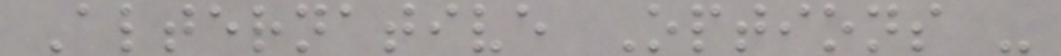Alternative Options -
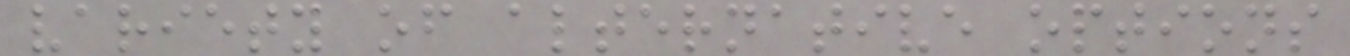variety of alternative options
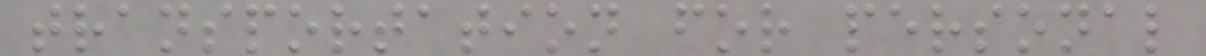transportation for personal
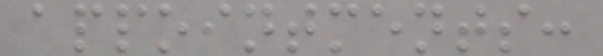appointments:
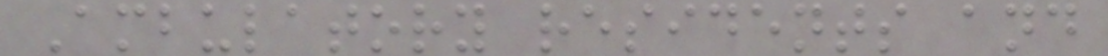Ambulatory residents and
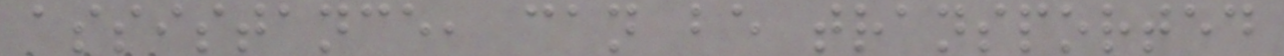assistance, can be transported
